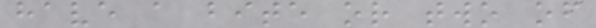have a bite or two of
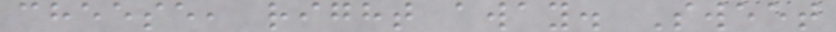cheese, right away. Sweet
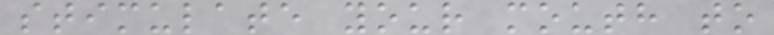stimulate your mouth to
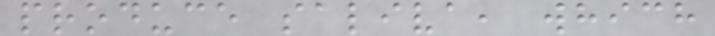produce saliva, which
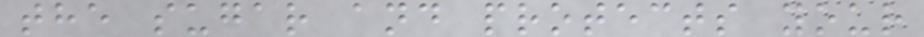the sugar and protects your
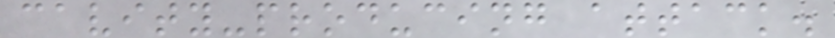cavity-producing attack.
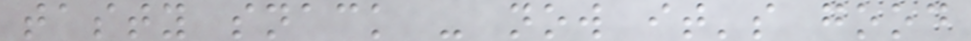tasty snack - now it's good
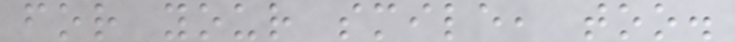for your smile, too.
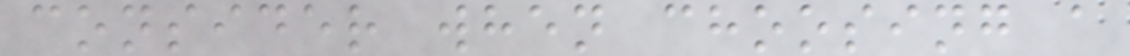consider when choosing a
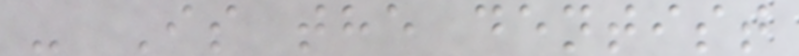- Is the dentist
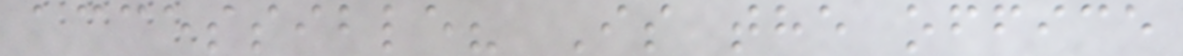accessible? Is the office
